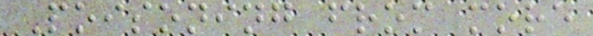Poisoning from more
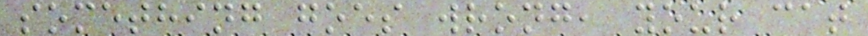something goes wrong, your cat
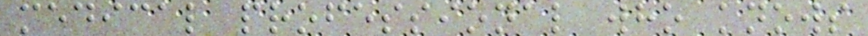medical professional who knows
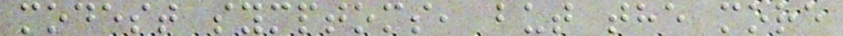modest symptoms, but the more
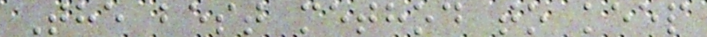The best method to keep
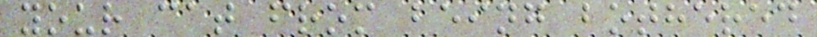your cat from being bothered
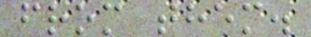from them.
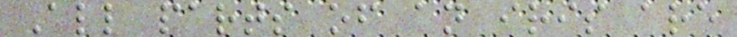All parts of an iris are
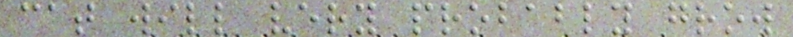cat will very probably grow
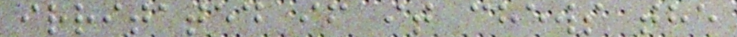irritated if it chews the
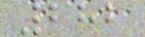282
